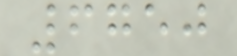6750
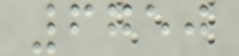6750
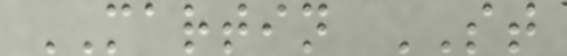MARTIN ST
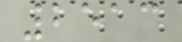2513
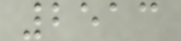2513
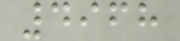4968
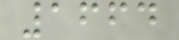1664
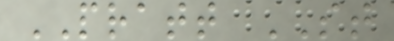PRATT ST
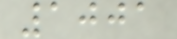1001
